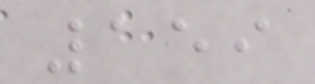159
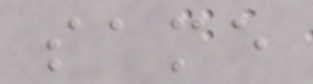same
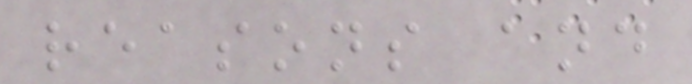reasons and
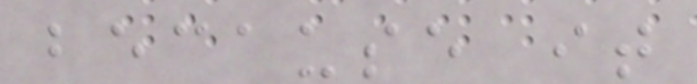because it
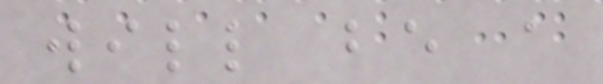will be a
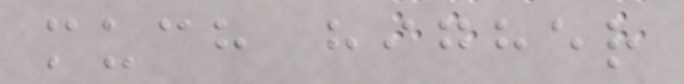much higher
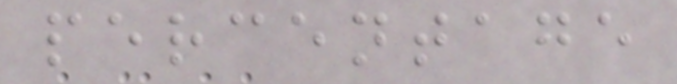percentage
